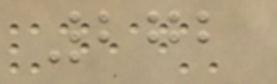272
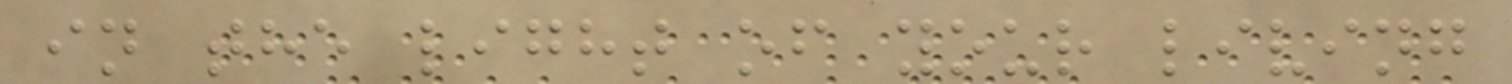in the light of your living
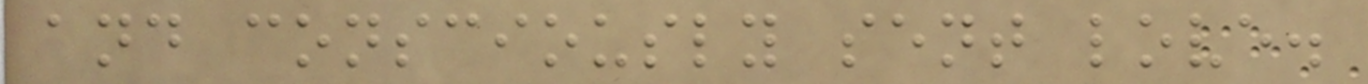and consciously sent love.
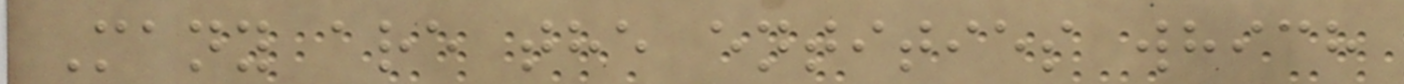Many are the entities which
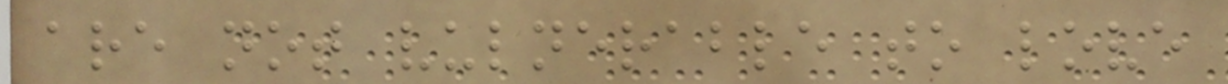are not vulnerable to love
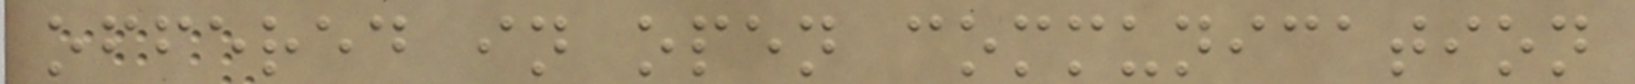offered in open communication
